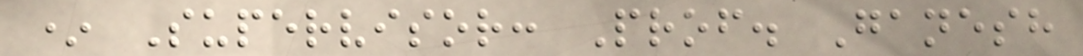* Supervisor: Prof. Ganesh
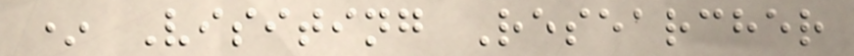* Visiting Researcher
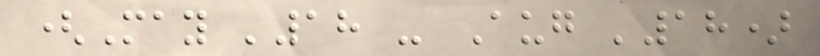(May '18 - Aug '18)
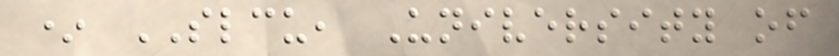* SLCU, University of
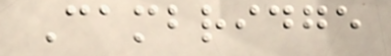Cambridge
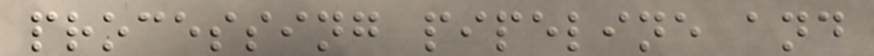processing pipeline and
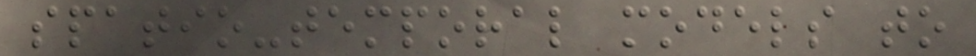spatio-temporal models to
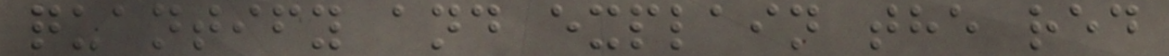quantify and explain the red
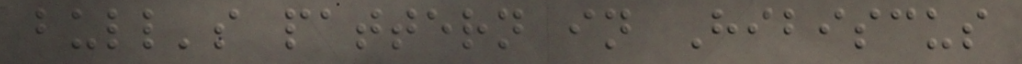bull's pattern in Hibiscus
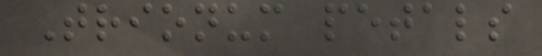Trionum petals
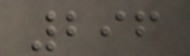296
